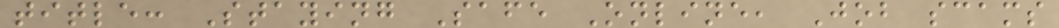title: Staying Safe Online, Job scams
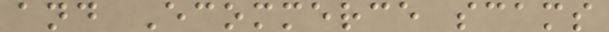and Ecommerce scams
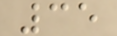35
